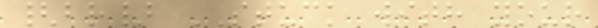{br} STUCK with your
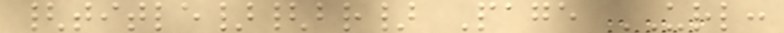{title}{br} Page URL:
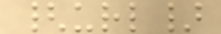{url}
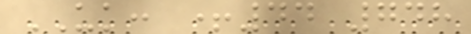UK: +44 748
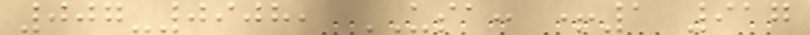007-0908, USA: +1 917
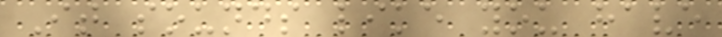It sounds like you have
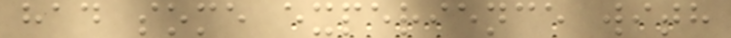had some experience with
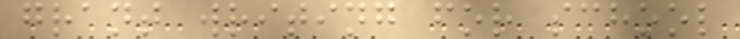grant writing for school
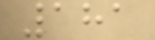181
